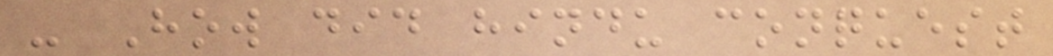- How did hindu conquest
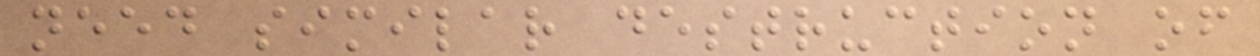need similar destruction of
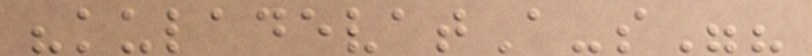"kuladevatA-s"?
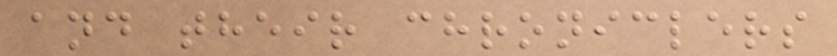and their chroniclers
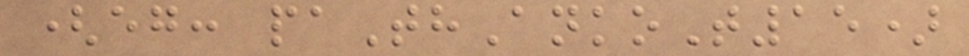(eg: paThAnkoT15)
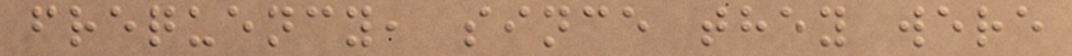frequency, since they were
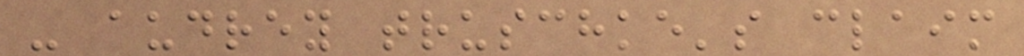- audrey truschke's claim
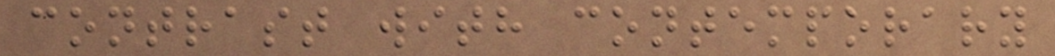contrast with contemporary
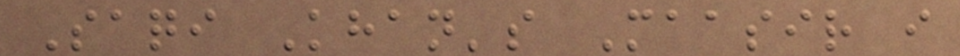Saqi Khan's Maasir i
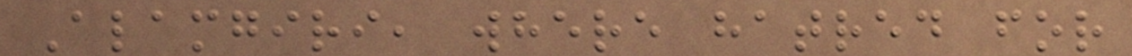Alamgiri, where hatred for
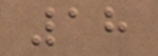18
